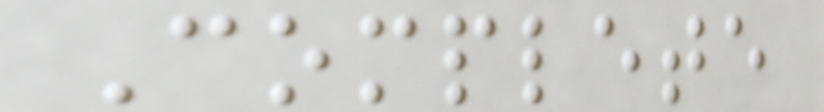Complete
